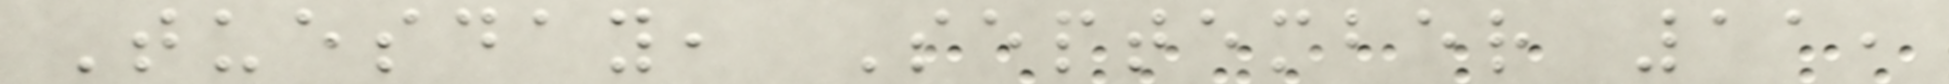Tuesday, September 11,
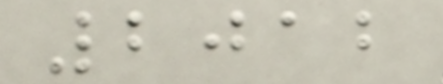2012
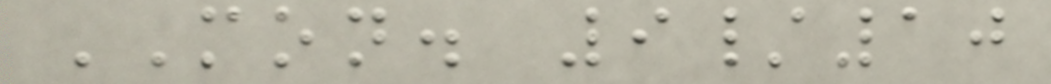MON. 9/10
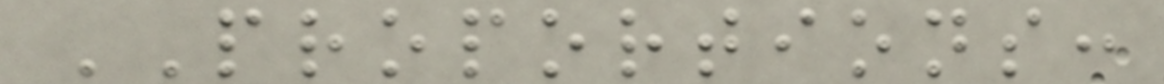PROPORTIONS:
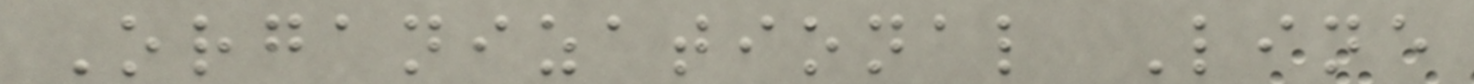Organizational Line
